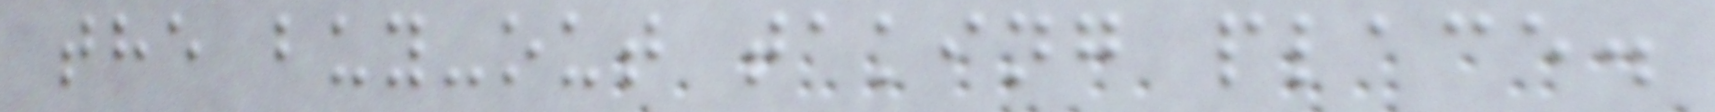the buy-out taking place.
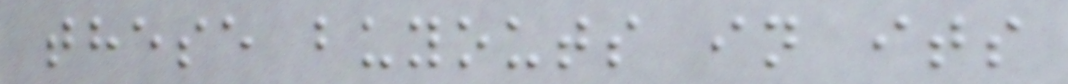these buyouts in its
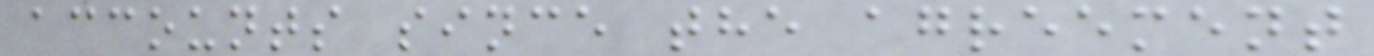accounts since the agreement
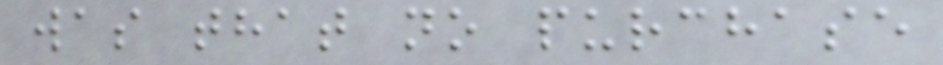was that no purchase
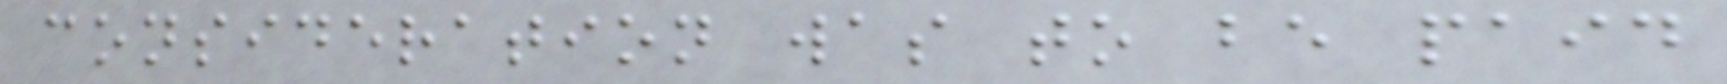consideration was to be paid
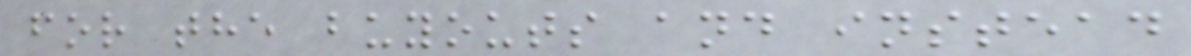for the buyouts and instead
